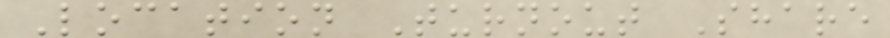Location Turnout Share
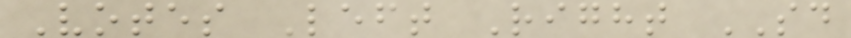Votes Left Right SD
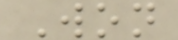Won
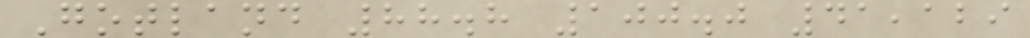Gotland 88.8 100.0 41,129
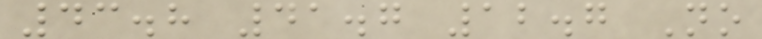43.8 41.7 12.7 No
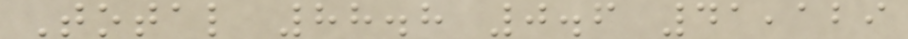Total 88.8 0.6 41,129
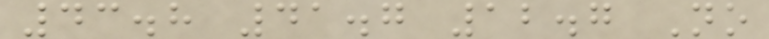43.8 41.7 12.7 No
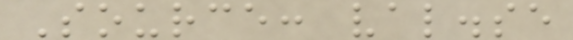Source: val.se
